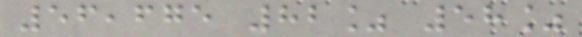56,675 82% 58%
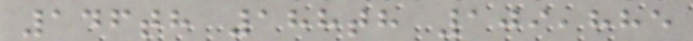146th 188th 109,885
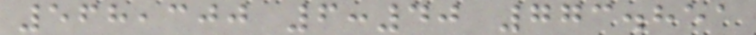568,300 6:40 773.851
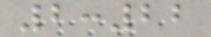2:22
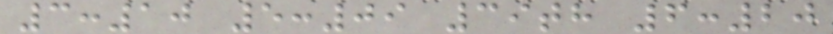3:10 5:09 39th 6:20
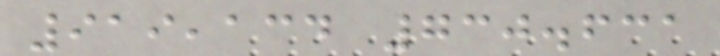919,134 730.631
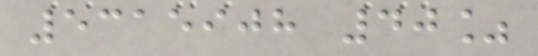5315908 40%
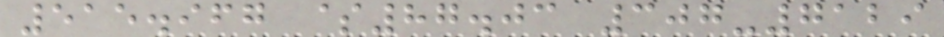515.967 $87.03 307-7129
